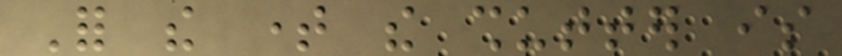For the time the shutter is
